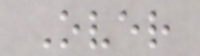Over
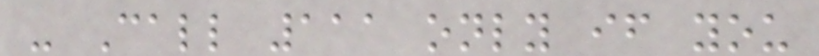- Call 111 only if you
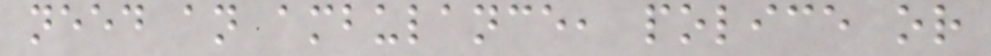need an ambulance, police or
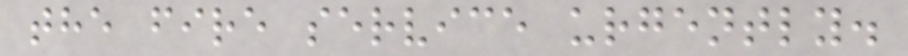the fire service urgently.
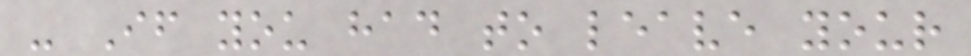- If you had to leave your
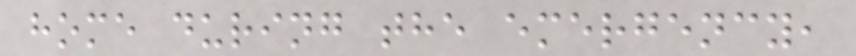home during the emergency,
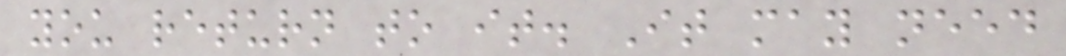you return to it. It may need
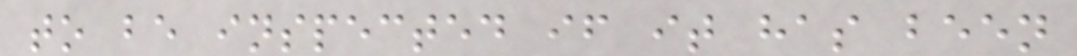to be inspected if it has been
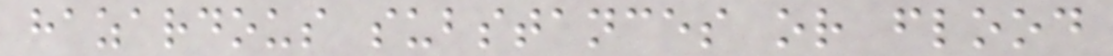hazardous substances or flood
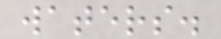waters.
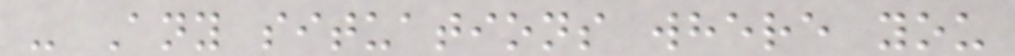- Any situations where you
